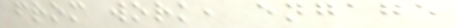from work, engage
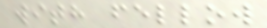with fellow
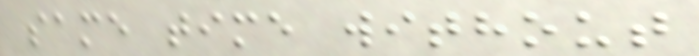same time without
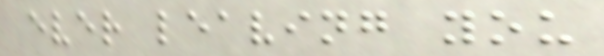ever leaving you
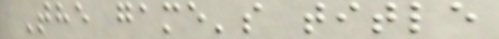The game's title
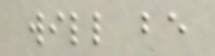will be
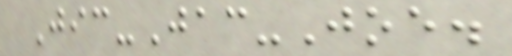Jic-Jac-Joe.
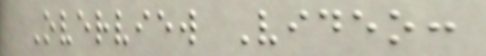Overview Video:
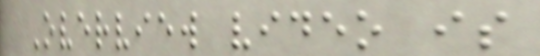Overview video is
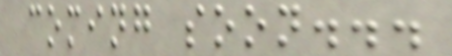coming soon...
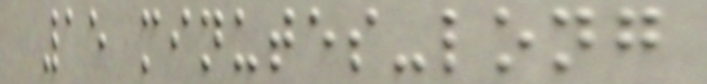15 minutes-long
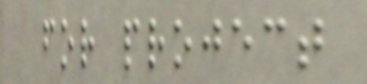for project
